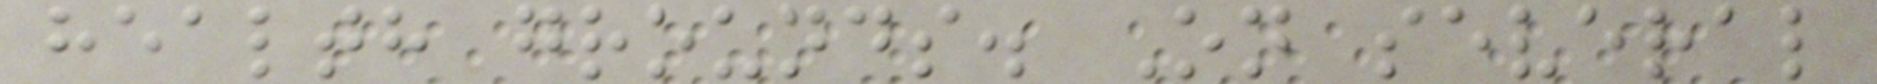health grounds. On several
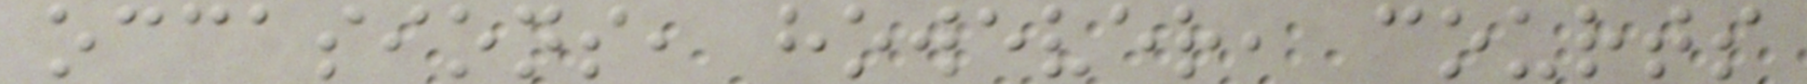occasions, however, courts
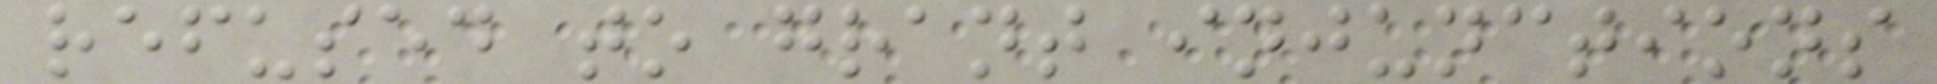refused to grant injunctions
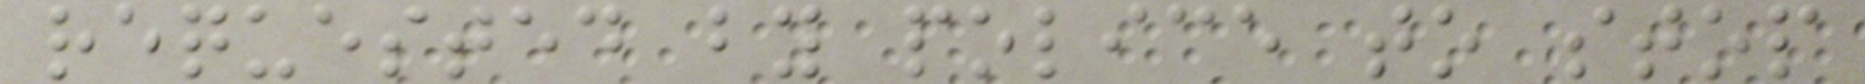requested by police to stop
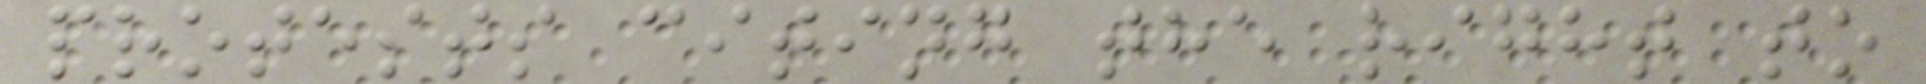protests citing the right to
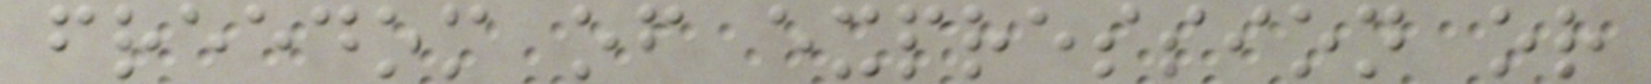freedom of expression or
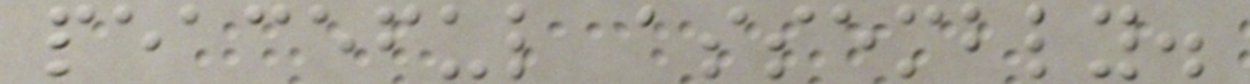peaceful assembly.
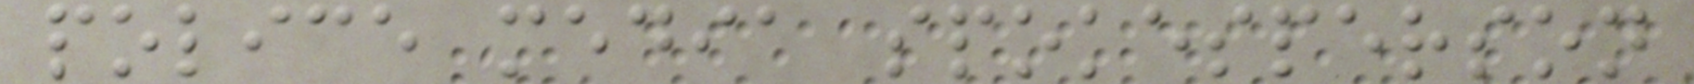police media spokesperson
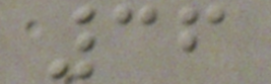36
